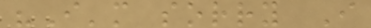"I'm sorry I
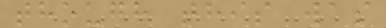though this was
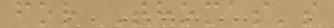for Thomas's
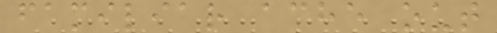familiar ache out
